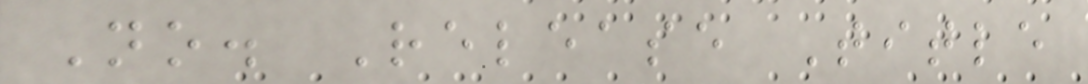No. Release Title
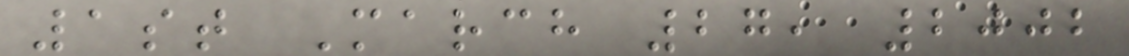1st March 27, 2002
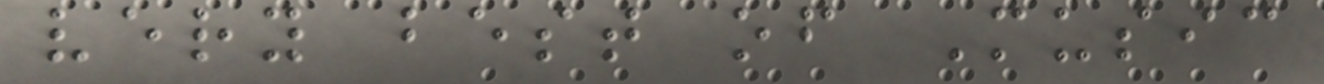very best of Music
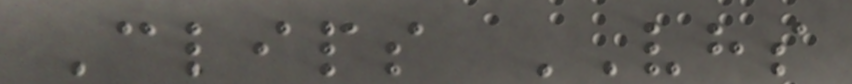Clips VHS
